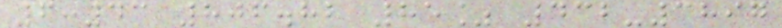6:43 806.82 85% 432-3897
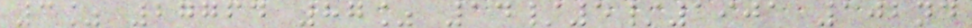3% 27764 87% 14/5/1901 102nd
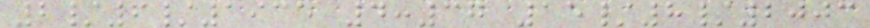2/6/1935 4:37 15/8/2003
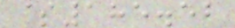$185.52
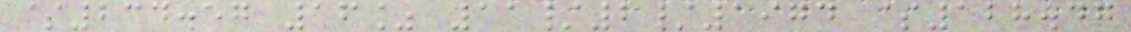$234.57 16% 11/2/1974 $128.47
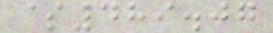$489.07
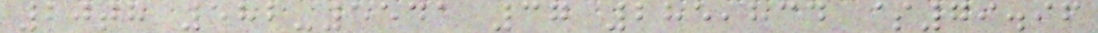20th 582-5541 37 285,834 $79.96
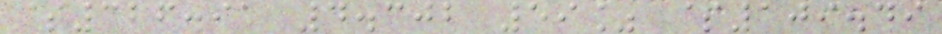$326.91 4.302 59% $109.49
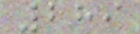289
